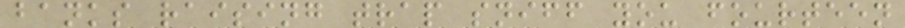banks raising trap sniff you fourteen
